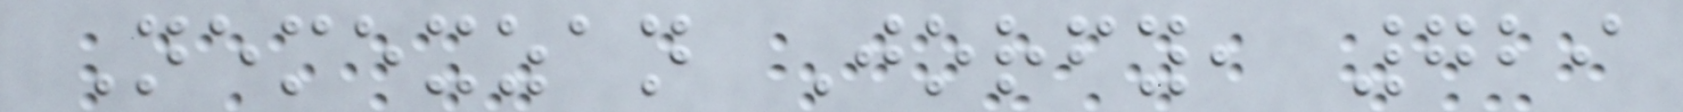Nemexzan Jorfy, 729
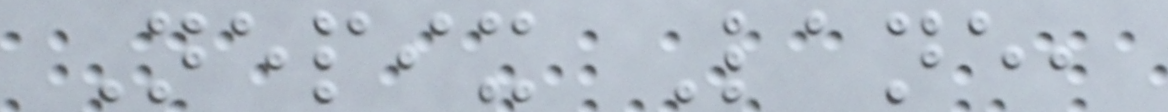Nepix Lane,
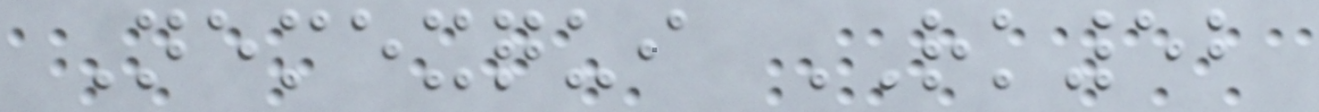Nemexqui RK52
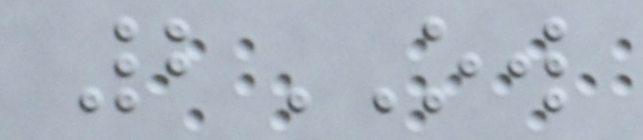2OW
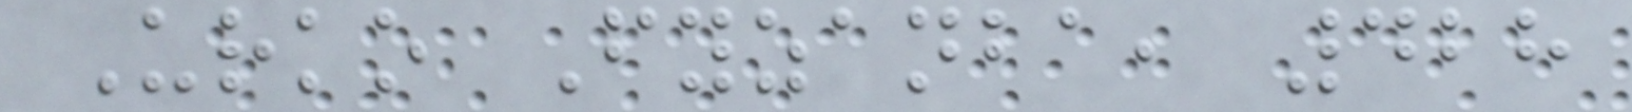Urko Fyzanba, 428
